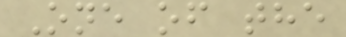One of the
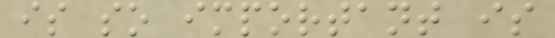is so important is
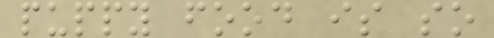puppy food is so
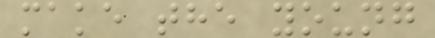make the young
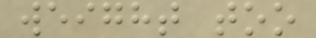weight too
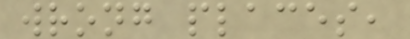wrong places,
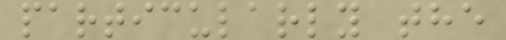particularly the
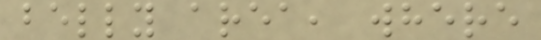belly area, where
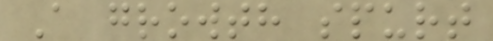A growth spurt
